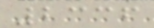2336
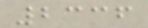2336
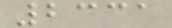2331
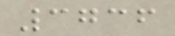3736
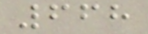668
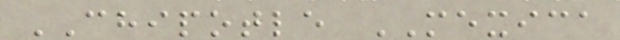CHIPOTLE MEXICA
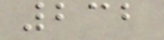232
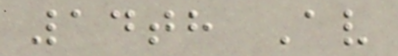14th Av
